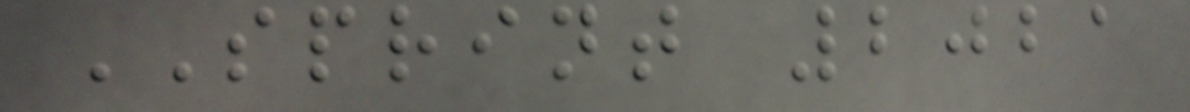SPRINT 2021
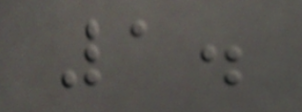1.
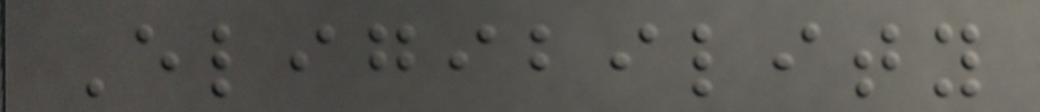Eligibility
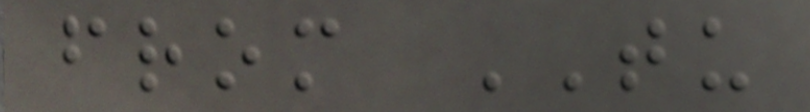from TU
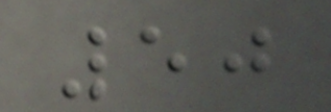50
